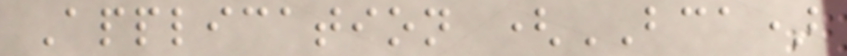Application (BCA)
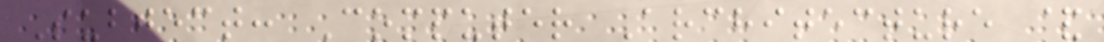Subject: Computer Architecture &
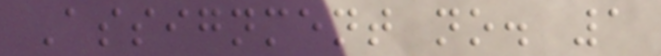Assignment no. 1
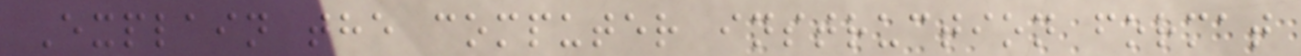Explain the computer instruction format
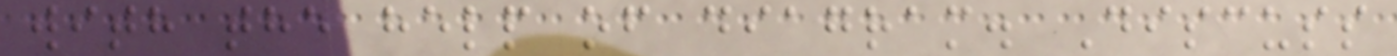with the help of diagram. Discuss
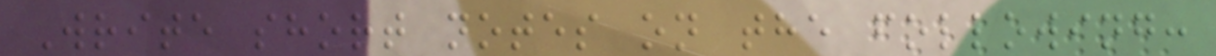Write short notes on the following:
